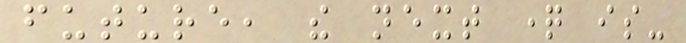future, the next question is-
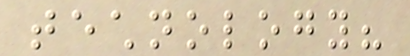technology?
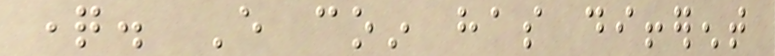question. Every coin has different
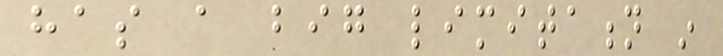has a big limitation in
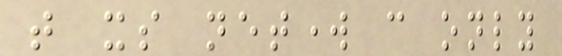that its network can only
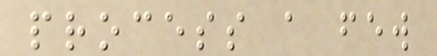process a few
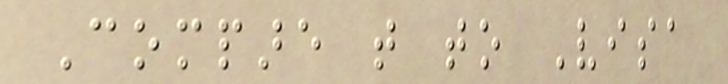Compare that to Visa
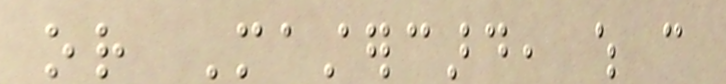or Mastercard, which can
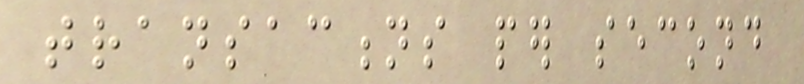transactions per second
